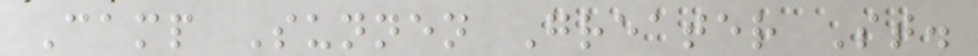Camp Sunnen Greater St.
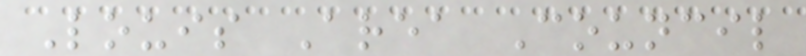Louis Area Council
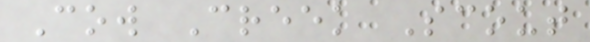Cow Creek Scout
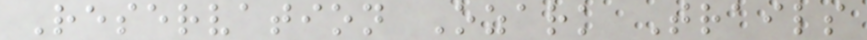Reservation Ozark Trails
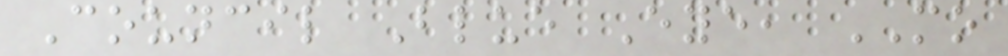Council Blue Eye, MO
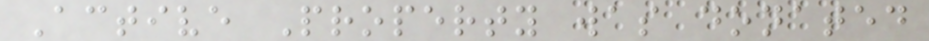Active Property was donated
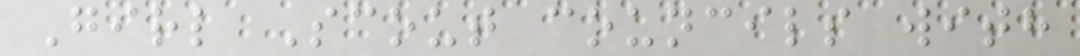Girl Scout councils with
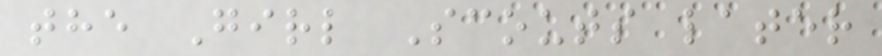the Girl Scouts later
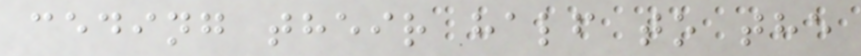ceding their half to the
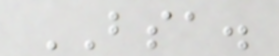BSA.
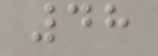48
